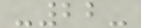-22-
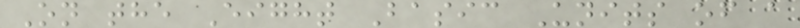On the Eight Basic Units of a
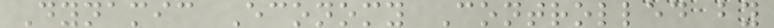Dynamic Economy Controlled by
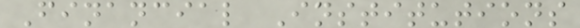Financial Institutions
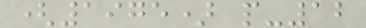(1975) p-12
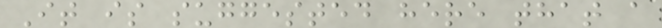It is suggested here that a
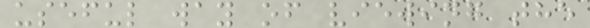useful way of viewing the
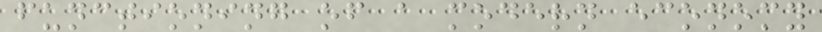functioning of a modern economy
